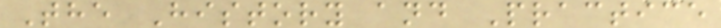The History and Practice
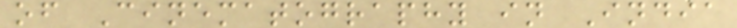of Cinematography in India
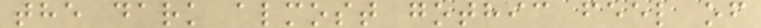the dark almost gothic feel of
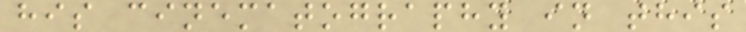his cinematography in this
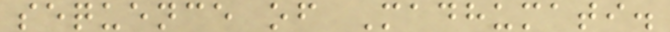sequence of Madhumati.
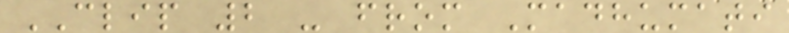CLIP 2 - from Madhumati
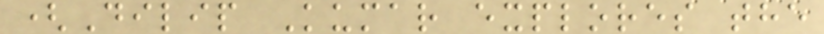(Dilip Kumar explores the
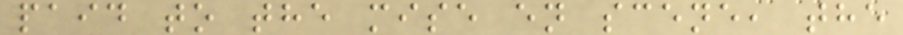paid to the mise en scene, the
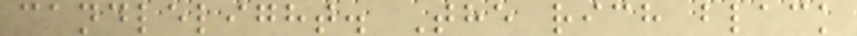candlelight. The rich black
